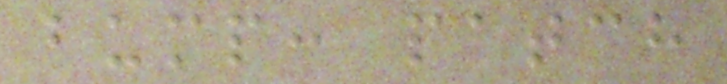bump: patch
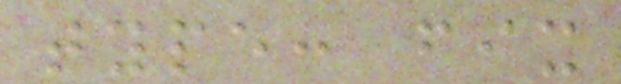type: fix
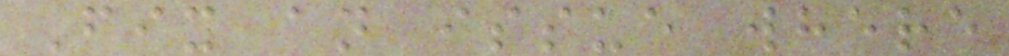Fix an issue where
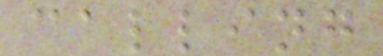calling
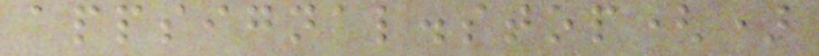appsignal.stop()
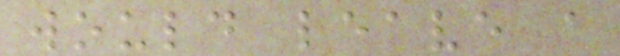would leave a
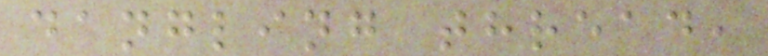dangling thread,
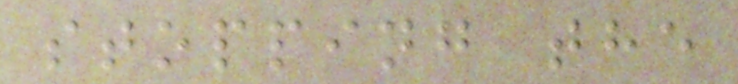stopping the
